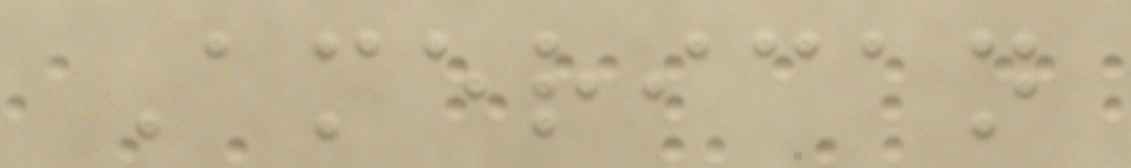American
